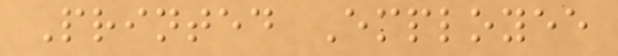Printed Employee
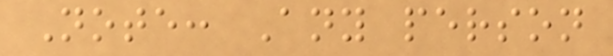Note: Any person
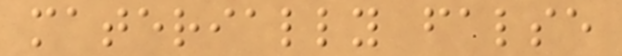materially false
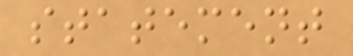statement
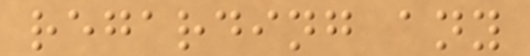regarding any
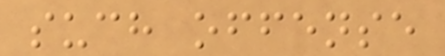such offense
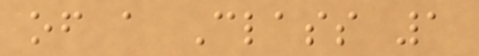of a Class 1
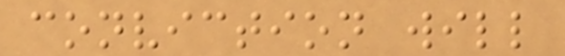conviction will
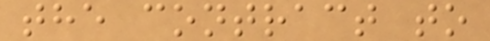the contract to
